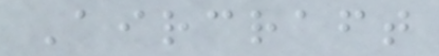Aircraft
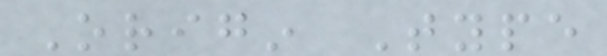Origin Type
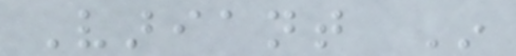Variant In
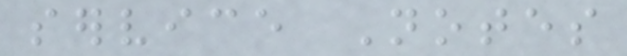service Notes
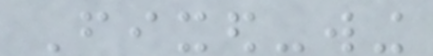Fixed-wing
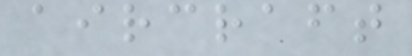aircraft
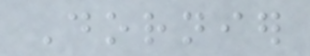Dornier
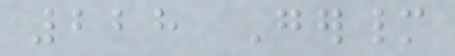228 Germany
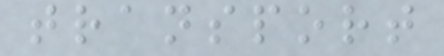transport
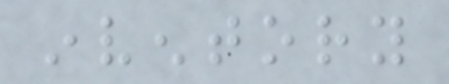inventory
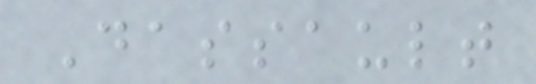Dassault
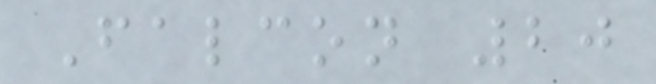Falcon 20
